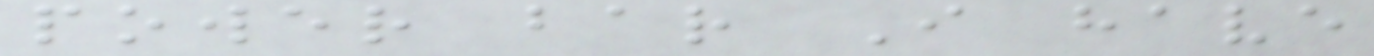power bar I have
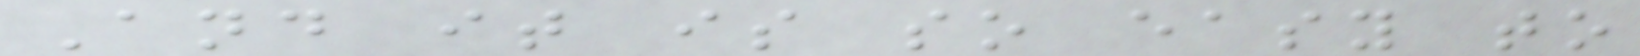And it is so easy to
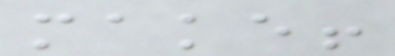make!
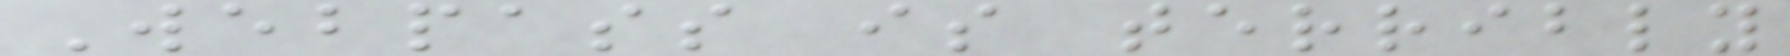Webpass is terribly
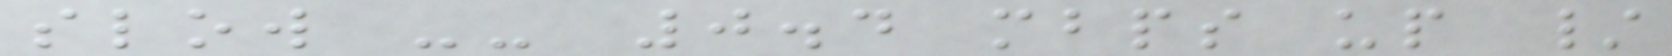slow -- 0.4 mbps up /
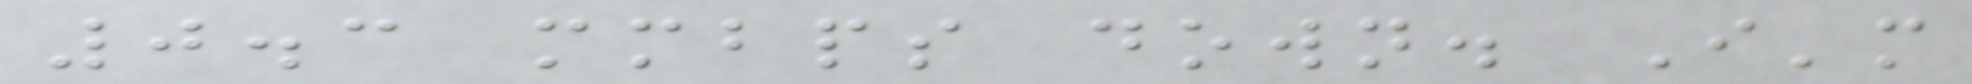0.3 mmbps down. I'm
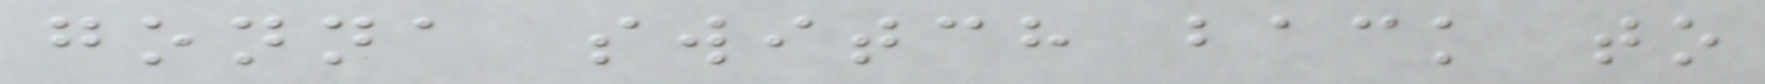gonna switch back to
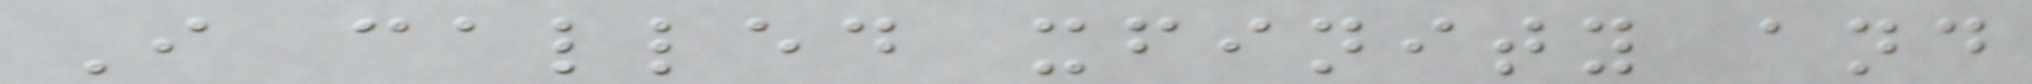I called xfinity and
